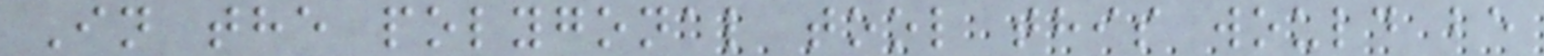In the polygonal tool this would be
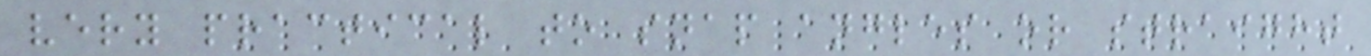very practical to snap angles or straight
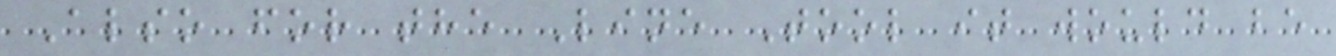Also for the Line Tool it would be
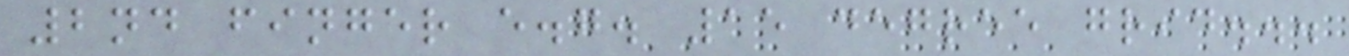2nd finger e.g. 15 degree grid...
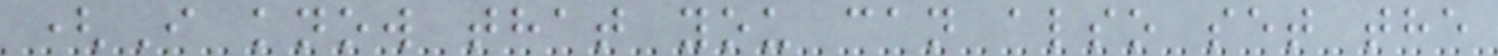(I know that you can also set the
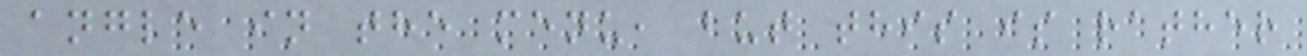angle in the menu, but this is rather
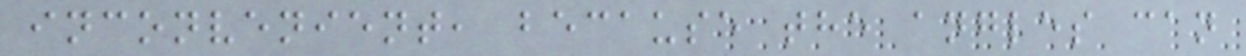inconvenient, because the angles can
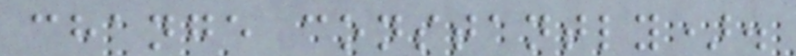change constantly).
